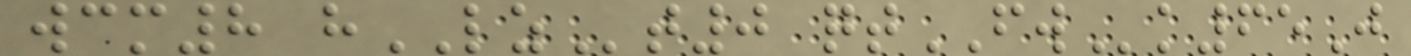wcm8 hLZt0 qtFWk65J
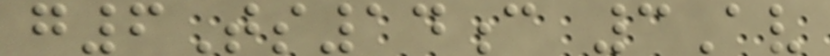g6Ts14c 3Av
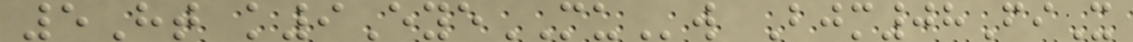5Ht k9EyeMUw Bjm08FiX
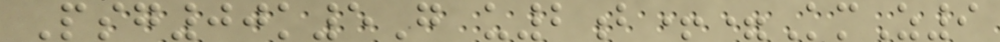Psg00k5G u2b+=KmZ9
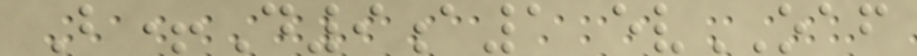B+D9a1 evOAF
